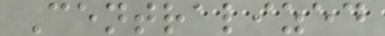Centralized
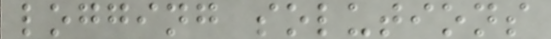logging solutions
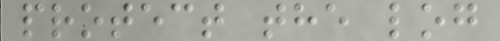protect the log
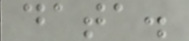data.
